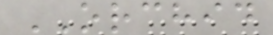ORCHID
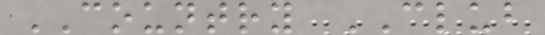COUNTRY CLUB
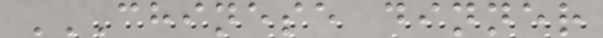CHINESE DINNER
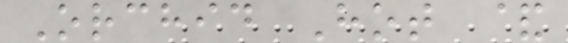Orchid Hot &
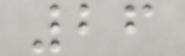26
